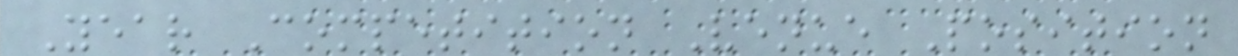Year Competition Venue Position
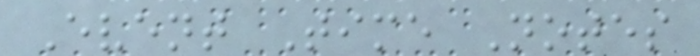Event Time Notes
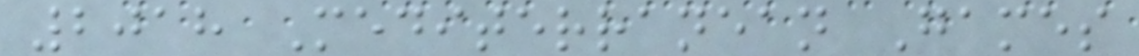2018 Mediterranean Games
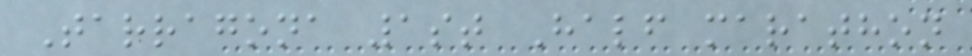Tarragona 1st Half marathon
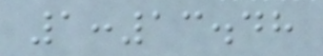1:13.48
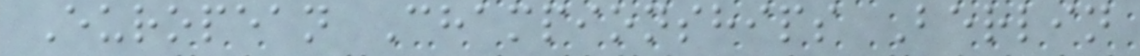European Championships Berlin
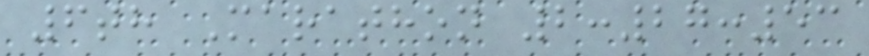6th Marathon 2:27:53
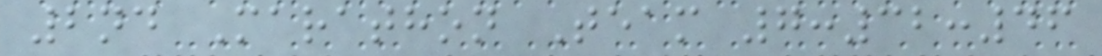2nd Marathon Team 7:32:46
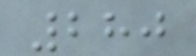280
